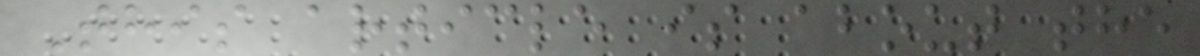This article is about the
